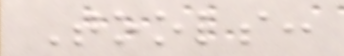Tools:
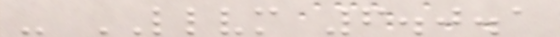- LLVM 6.0.1
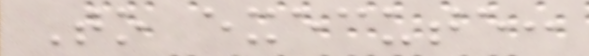To execute:
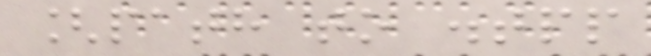[path to .tpp
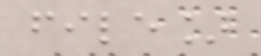file]
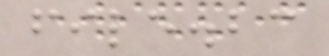file.bc
